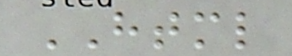HTML
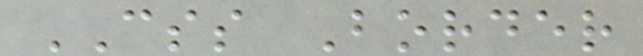CSS Border
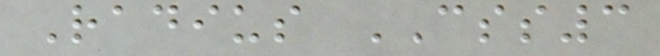Radius CSS3
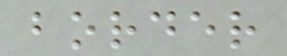border
